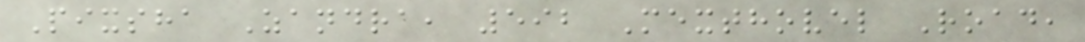Pixsha Zandra, 592 Mexthovel Road,
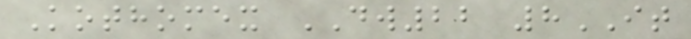Kothomex DW22 8IT
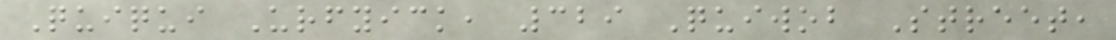Quiqui Urfyick, 329 Quiwob Street,
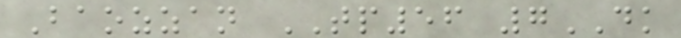Baozzan TP56 7DK
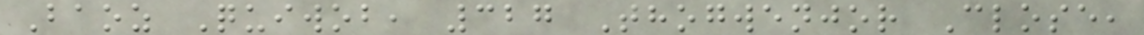Baoz Quiwob, 327 Thogwenjor Close,
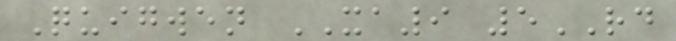Quigwen XA9 5RD
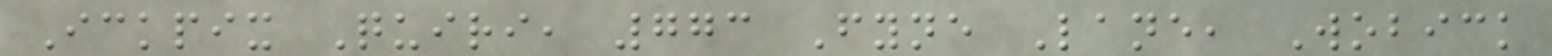Ickpix Quiri, 773 Fyne Lane, Wobick
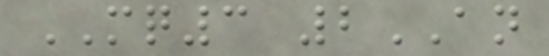MQ3 2AN
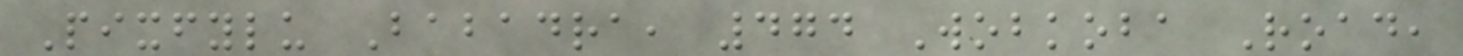Pixfylu Babadra, 474 Wobkoba Road,
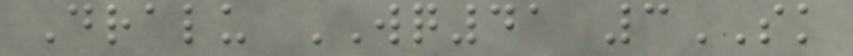Dralu WQ41 3SK
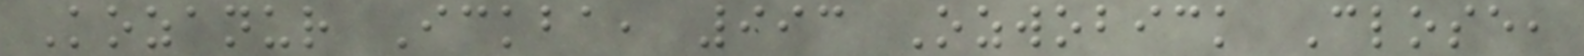Kozanur Ickba, 993 Ozwobick Close,
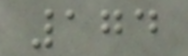174
